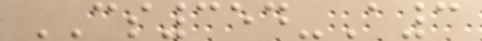CS354-A3
